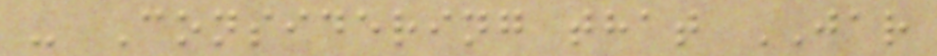- Considering that JAR
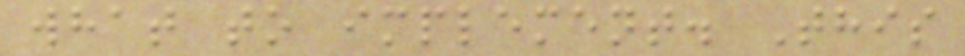what to implement. This
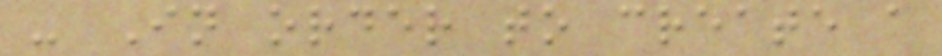- In order to create a
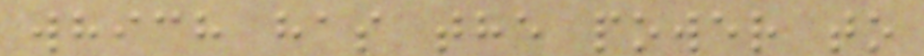which has the power to
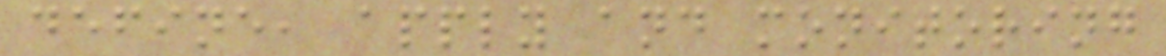define, apply and monitoring
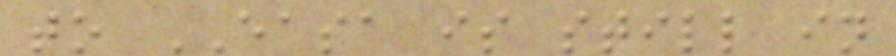to EASA is still in
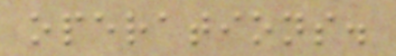operations.
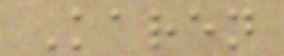Karen
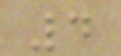4
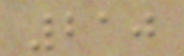210
